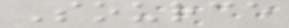Source
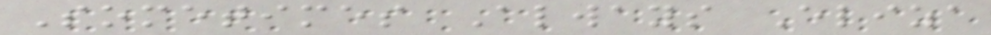Sometimes Always Eliza
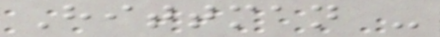Hittman -
